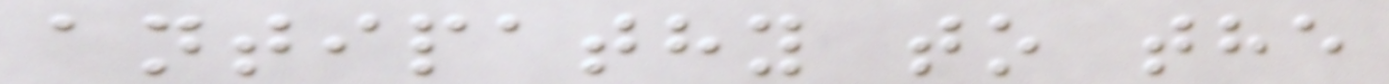antipathy to the
